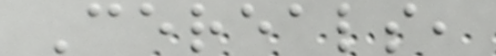Cereals,
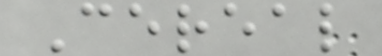Cereal
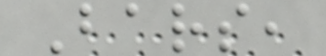Bars,
